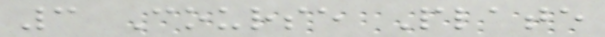3 Course Plate
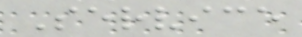Service
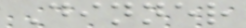Dinner
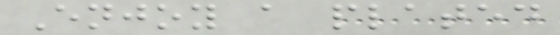Enjoy a plated
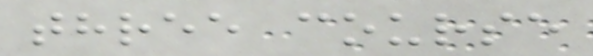three course
